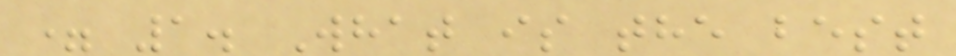= 1. What is the best
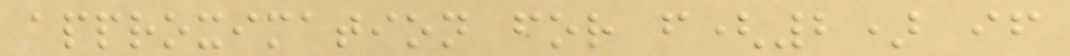approximation for f(2) if
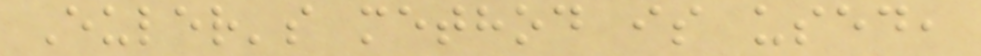Euler's method is used,
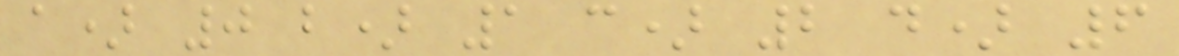a) 0 b) 1 c) 2 d) 6
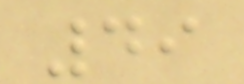49
